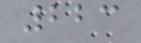223
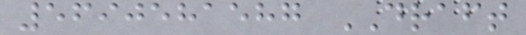5690581587 DRAFT
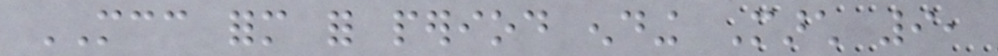MCC form for period ending March 9,
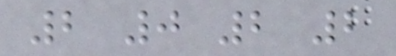2 0 2 2
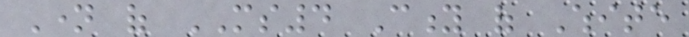Name of MS4 City of White
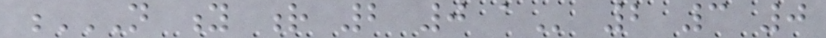N Y R 2 0 A 2 3 0
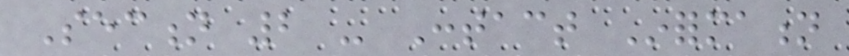Section 2 - Contact Information
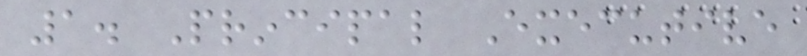1. Principal Executive
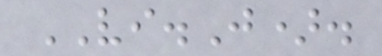VI.J).
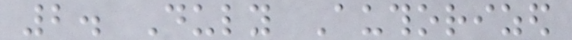2. Duly Authorized
